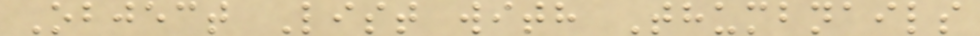Object List with Thumbnails
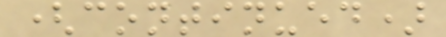(continued)
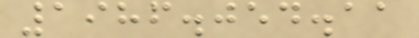1986.054.11
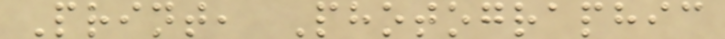Print, Photographic
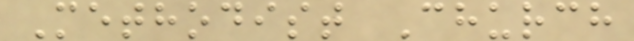Methodist Church
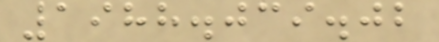1988.039.02
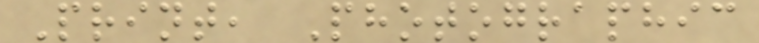Print, Photographic
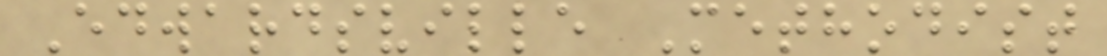Edwardsville Methodist
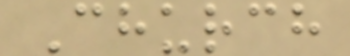Church
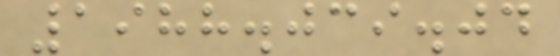1988.039.04
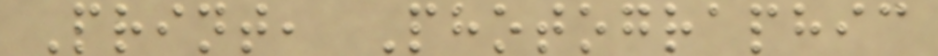Print, Photographic
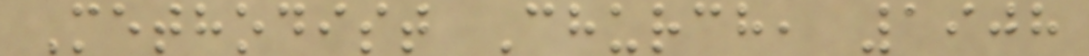Methodist Church, 1908
